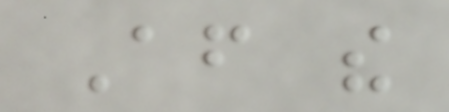After the
